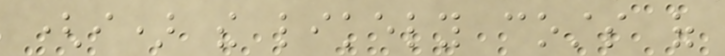(i) the likely costs of
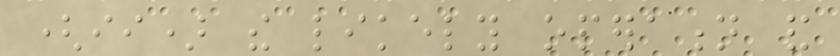(ii) the likely operation and
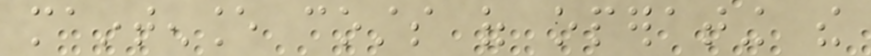maintenance costs of operating the
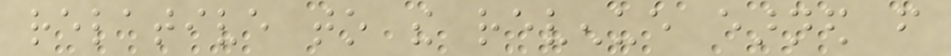relative to the revenue earned from
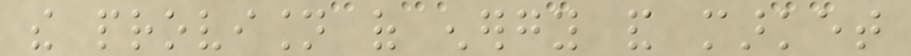the provision of energy and market
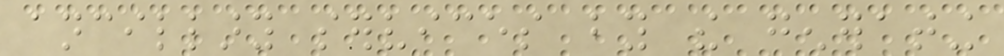ancillary services by the generating
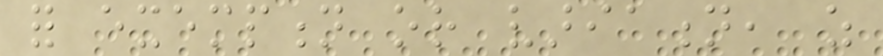for exemption or variation, as
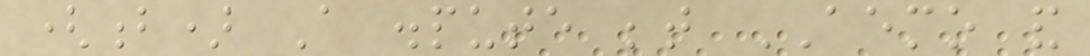(b) A dispute between AEMO and
